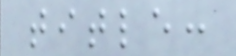title:
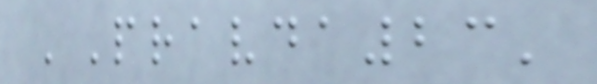'Pravda23'
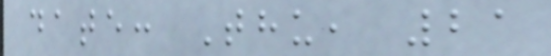date: Thu, 21
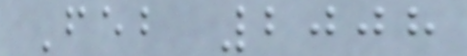Feb 2008
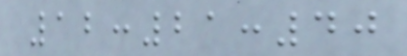12:21:40
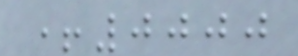+0000
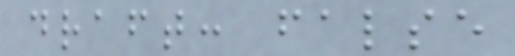draft: false
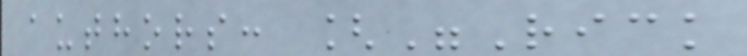authors: ["Rick
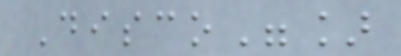Disco"]
